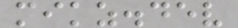mikz.dev
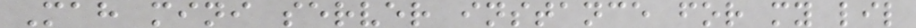Mah mini server instance for my lil
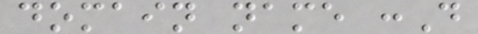domain name :D
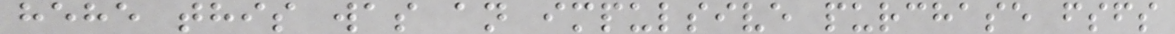hehe this was an impulsive purchase fsfs
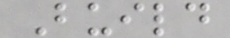Build
